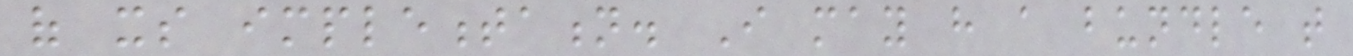of its implementation. I may have a bundle that
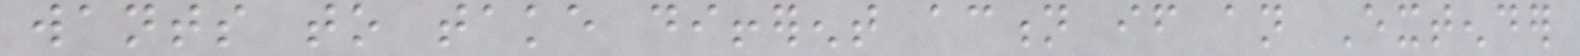wants to take different action if an Extender
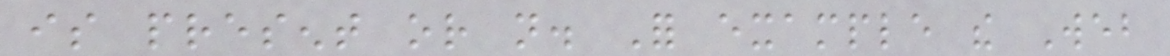is present or not. For example the Web
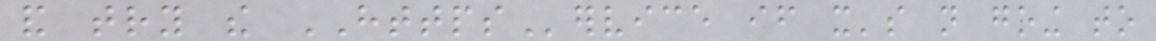and try the HTTPService if it's not going to
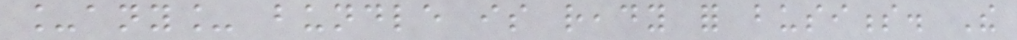_any_ bundle is ready for business. The
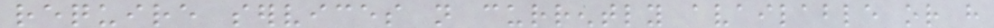require services not currently available or have
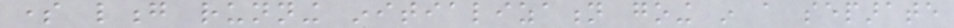some long running initialization going in a separate
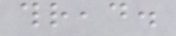thread.
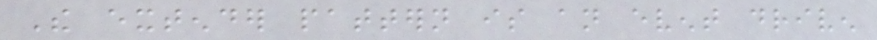The extender pattern is an event driven
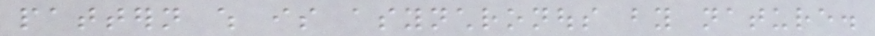pattern which is asynchronous by nature.
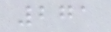271
